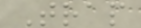Trap
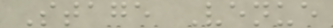Stage Venue
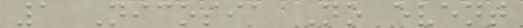1 Nicosia No event
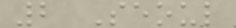2 Seoul
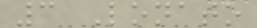3 Lonato
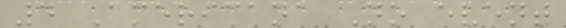4 Americana No event
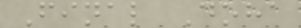Final Doha
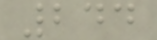244
